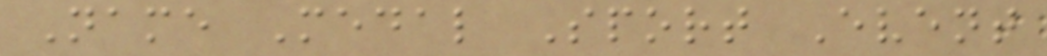Name Medal Sport Event
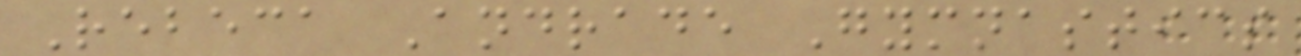Rebeca Andrade Gymnastics
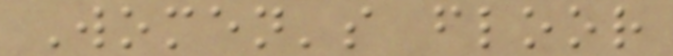Women's floor
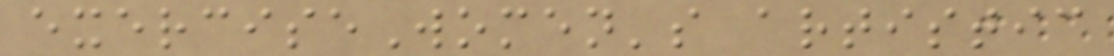exerciseWomen's artistic
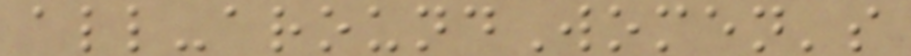all-aroundWomen's
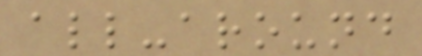all-around
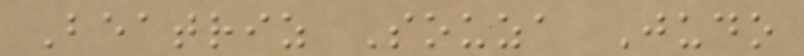Beatriz Souza Judo
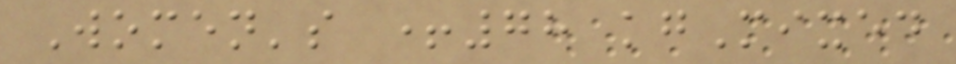Women's +78 kgMixed
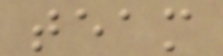team
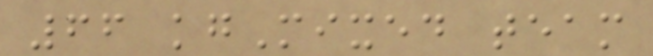66 kgMixed team
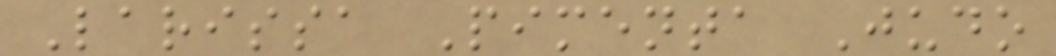Larissa Pimenta Judo
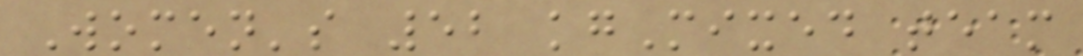Women's 52 kgMixed team
